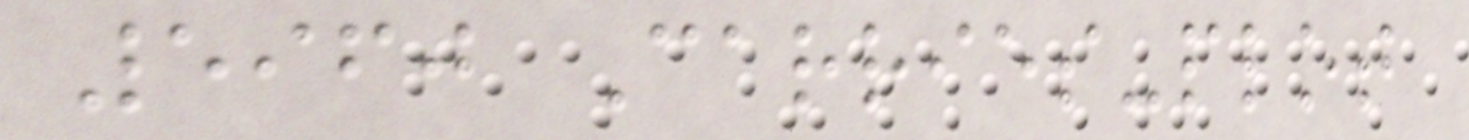5960 Carries-plot
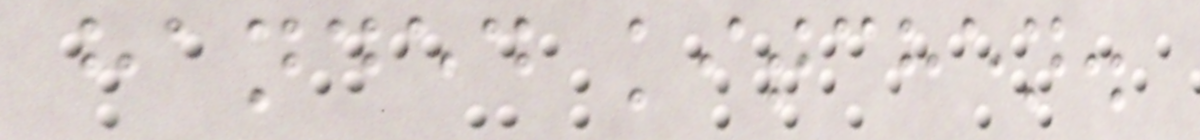handed kitchen.
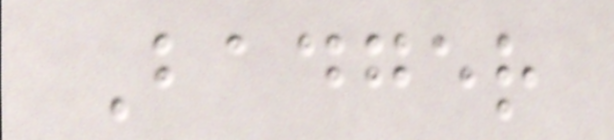Badger
